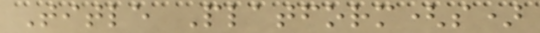Title Platform(s)
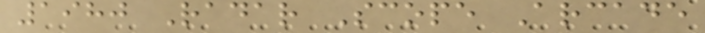1980 Radar Scope Arcade
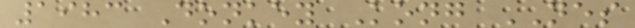1983 Donkey Kong NES
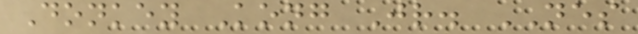Donkey Kong Jr. NES
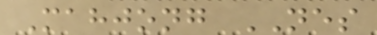Mahjong NES
